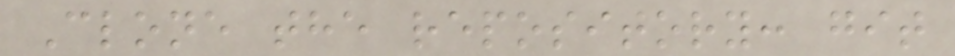Clone the repository: git
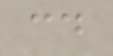cd
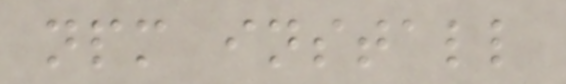npm install
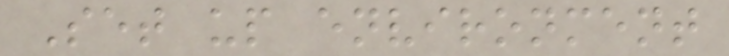Set up environment
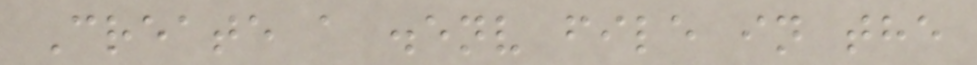Create a .env file in the
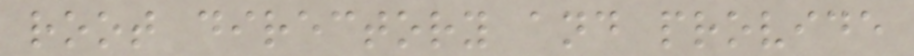root directory and provide
